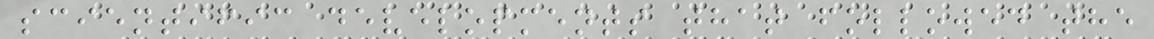scientific developments that followed the
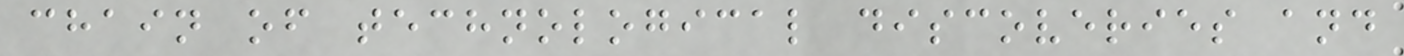chain of technological discoveries and
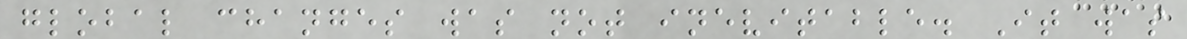global changes was not inevitable. It was
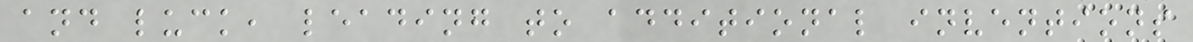and luck, leading to additional inventions
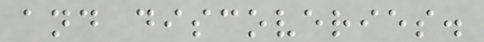and discoveries.
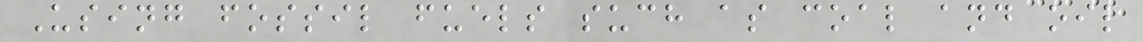Using fossil fuels such as coal and oil
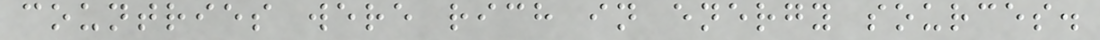countries were rich in energy sources.
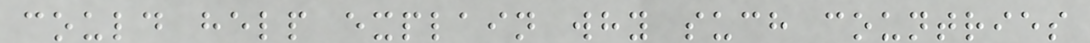could help explain why such countries
